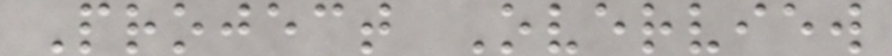Project Overview
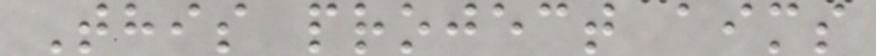This project aims
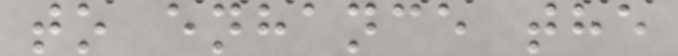to enhance the
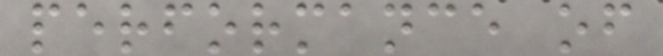performance of
